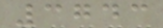3743
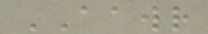AAWR
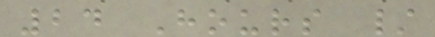24 Hours /
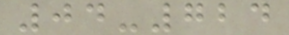04-724
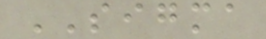SIGMA
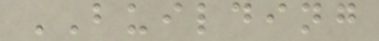BUILDING
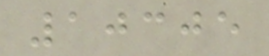10305
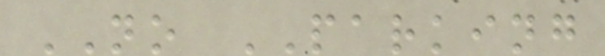NO PARKING
